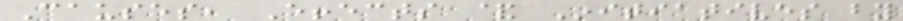Causes, Effects & Initiatives by
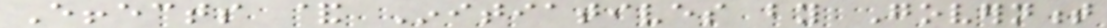Effects & Initiatives by Government
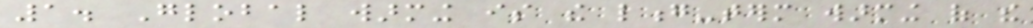1. Global warming is the long-term warming of the
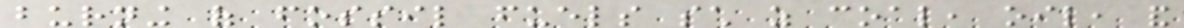burning of fossil fuels such as coal, oil, and
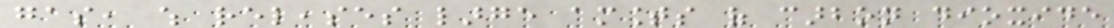gas, which releases large amounts of carbon dioxide
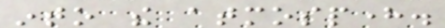into the atmosphere.
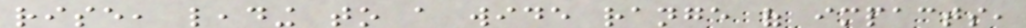rise, leading to a wide range of impacts,
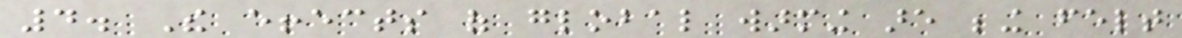4. The effects of global warming are being felt
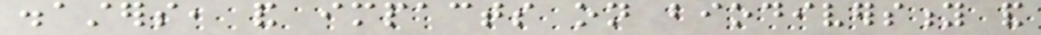disasters, and impacts on biodiversity and
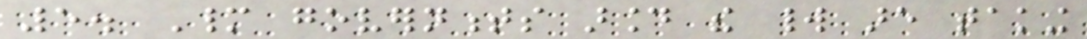5. Many governments around the world are taking
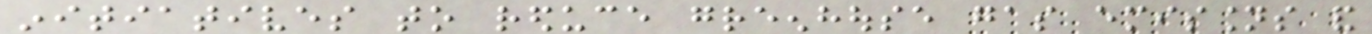initiatives to reduce greenhouse gas emissions and
